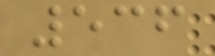536
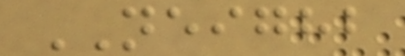NEIGHB
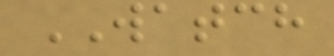WATCH
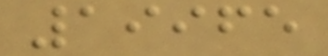19965
